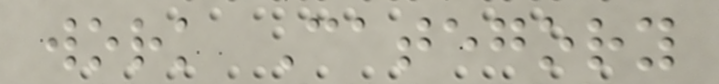work Category
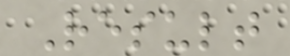Result
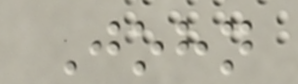John
